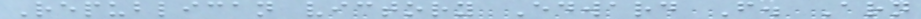Republican victory Edward F. Arn
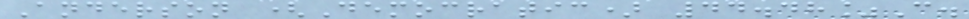Anderson (Democratic) 44.48%C.
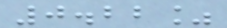0.22%
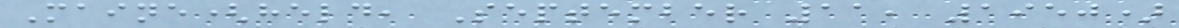Maine(held, September 11, 1950)
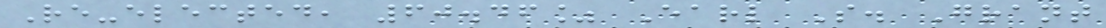Re-elected, 60.46% Earl S. Grant
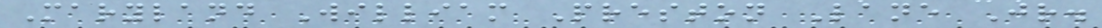Maryland William Preston Lane Jr.
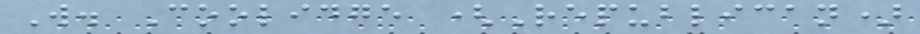W. Coolidge (Republican)
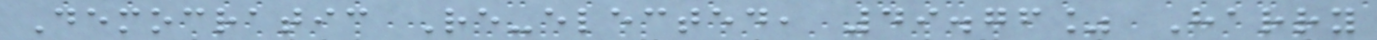Democratic Re-elected, 49.76% Harry
